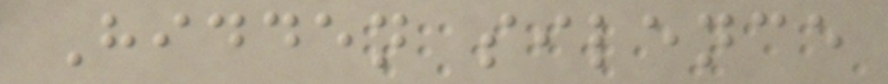Hidden silence
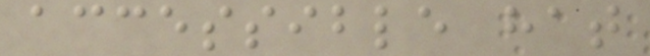accessible hat
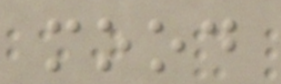mood
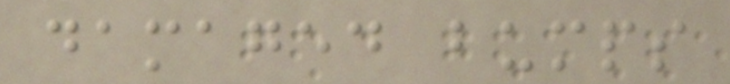damaged bumps
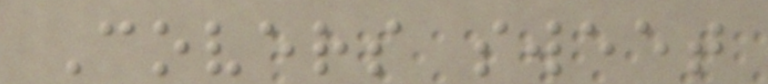Covers sweet
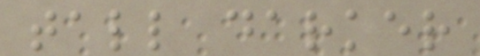tall darker
